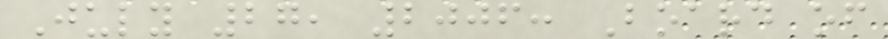July 27, 2006: Board of
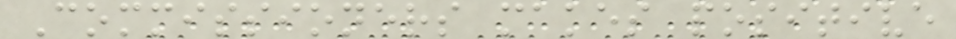Commissioners makes positive
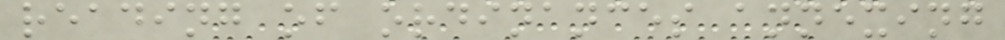reading of ordinances annexing
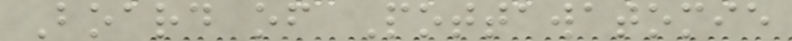Board of Pottawatomie
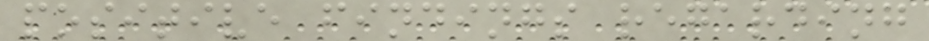positive findings regarding
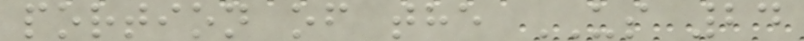portion of the US 24
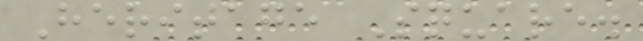Heritage Square.
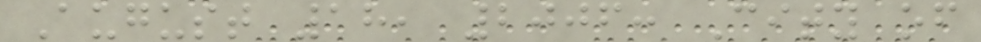August 18, 2006: City of
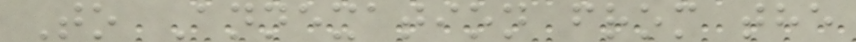To Annexation from the
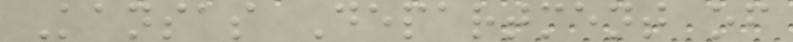Kansas Department of
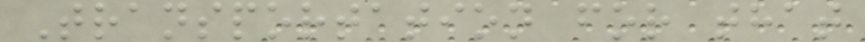Transportation for that
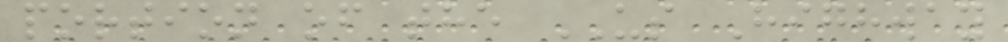portion of the US Highway
